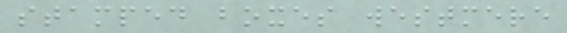stamped boxes westmere
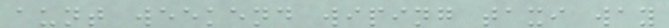aunt weekend wiping taxi way
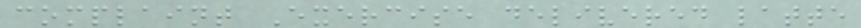complaint Exercise delivered latte
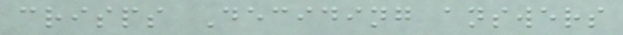crisps Deciding answers
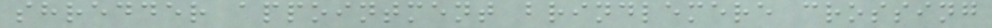shredder appointment brindlemere crossing
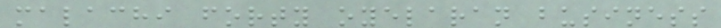malachi forty oyelaran business
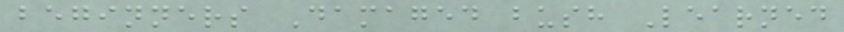beginners Damaged bush Learned
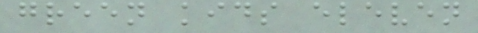green kids eleven
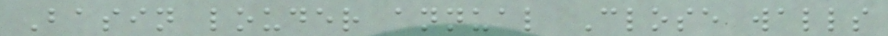Basin louder annual Close walls
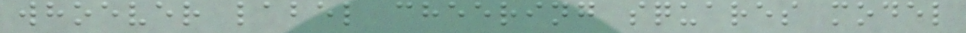whoever label cheering squares model
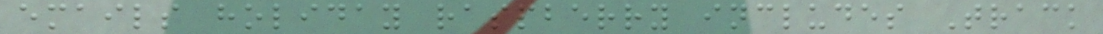emails holiday raspberry includes Track
